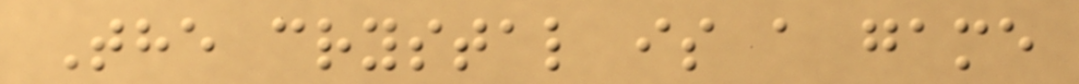The crystal is a game
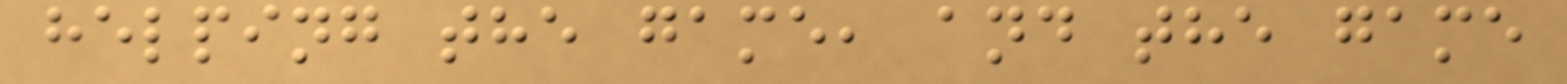helping the game, and the game
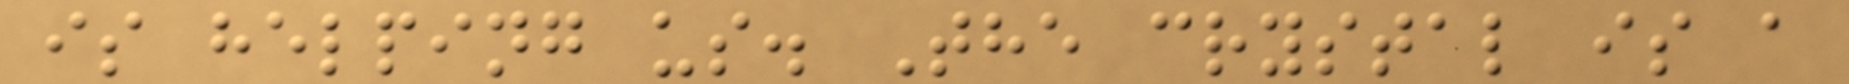is helping us. The crystal is a
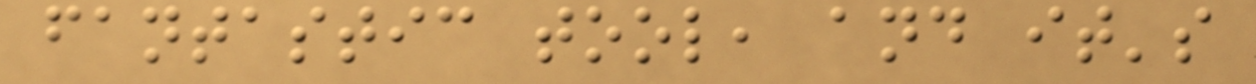fantastic tool, and it's
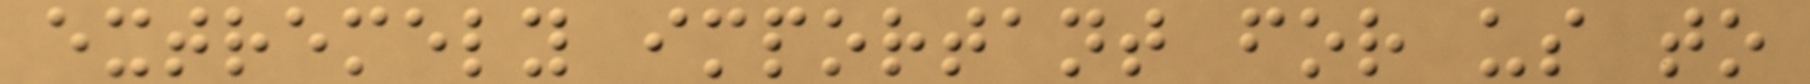extremely important for us to
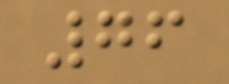76
